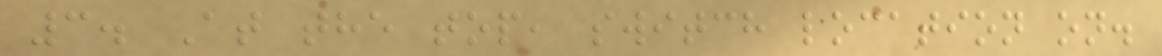3. At the top, switch location on.
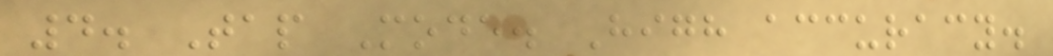4. Tap Mode. High accuracy.
